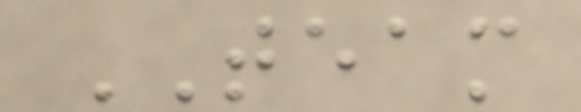TEAM
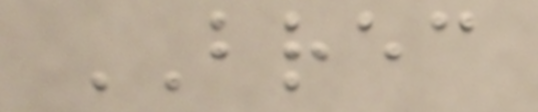BREC
